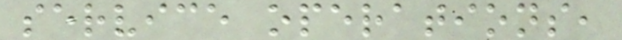service operations,
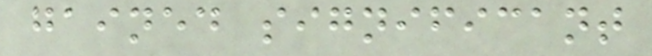gained significant
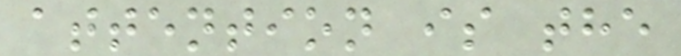attention is the
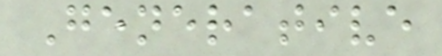Generative
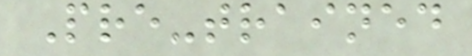Pre-trained
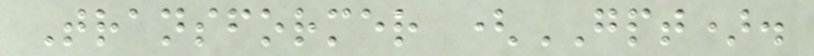Transformer (GPT).
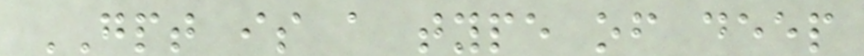GPT is a type of deep
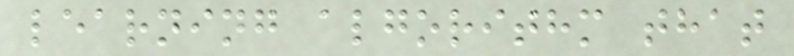learning algorithm that
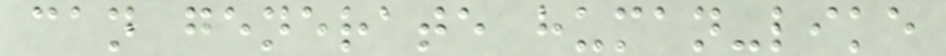can generate human-like
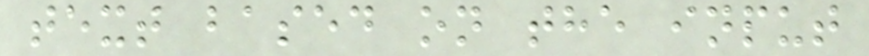text based on the input
